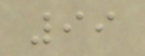99
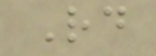Rd
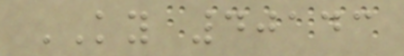KY 40143
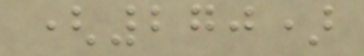(270)
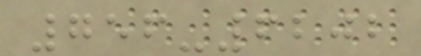756-6202
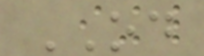OD
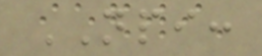NPI:
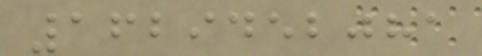1629452081
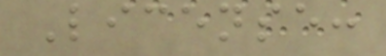License:
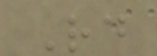Rd
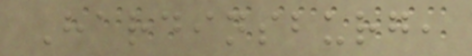Hardinsburg,
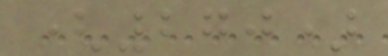(270)
